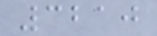3210
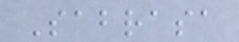Sabrasa
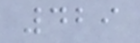429
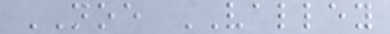NOE VALLEY
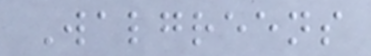Walgreens
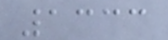1333
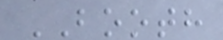BOOTH
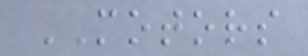MOTORS
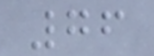76
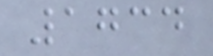1734
